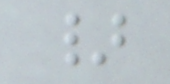}
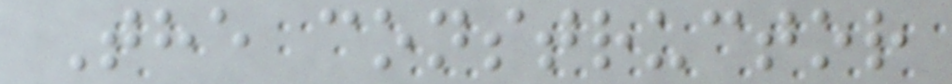The constructor
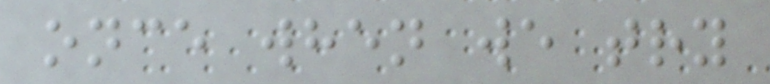once when we try
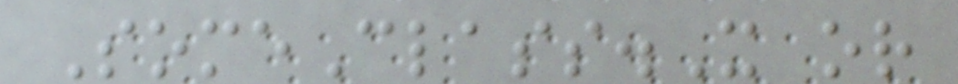SomeClass.X or
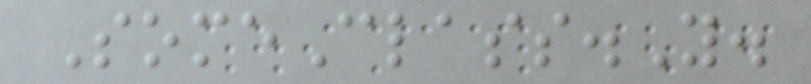SomeClass.Y.
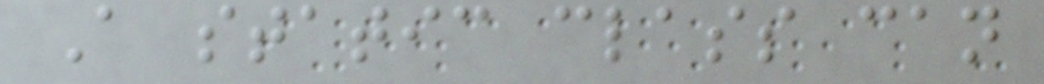A static class can
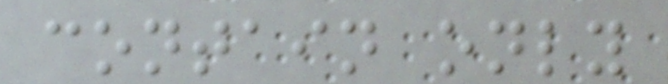contain only
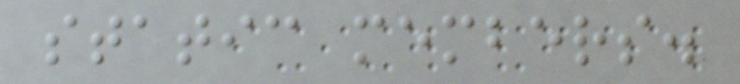static members.
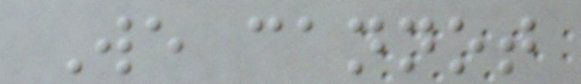We cannot
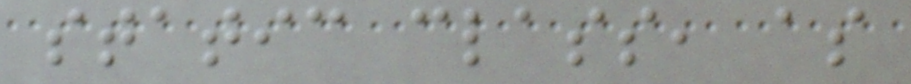static class, as
